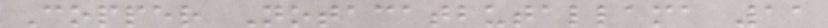Copper Notacatbutallama 11
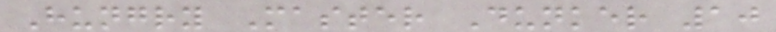Hungry Master Dunker 10
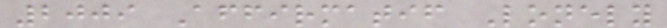2009 Affirmatif Lonely
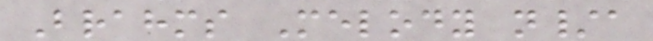Brahms Melody n/a
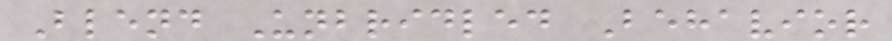Blend Unbridled Behavior
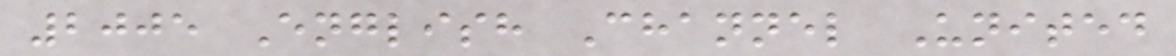2005 English Channel United
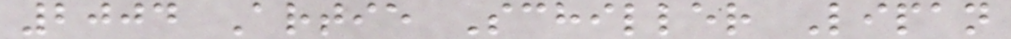2004 Artie Schiller Lipan
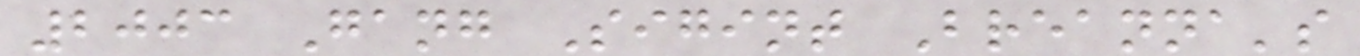2003 Gang Sigint Breanna's
